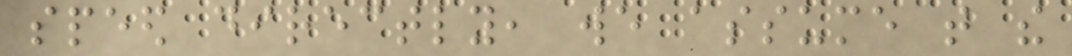speed directly, we assume that the
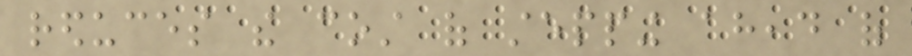reduces the cost of stepping ahead of
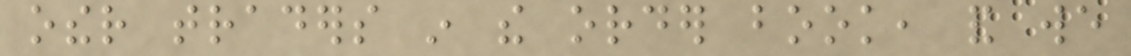other traders in the order book, and we
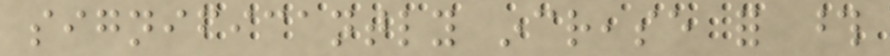significantly increase for those
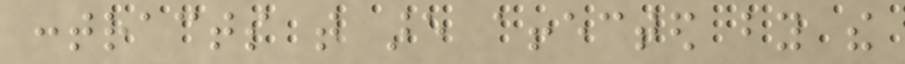contracts that are affected by the
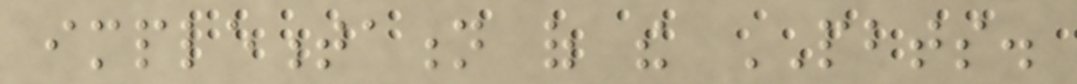implementation of the PBTS.
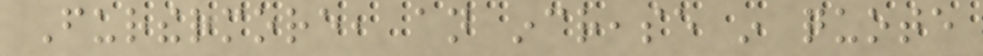Furthermore, an increase in quote
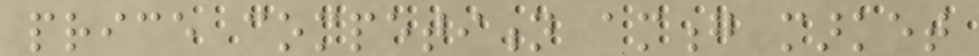price competition among market
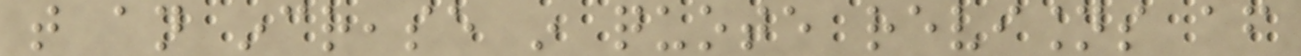that an increase in quote revisions after
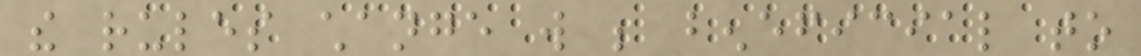the rules change will be beneficial to
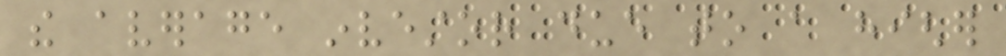the average investor due to a higher
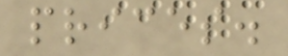prices.
